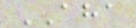AHA
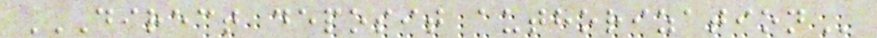DIRECT DEPOSIT AUTHORIZATION
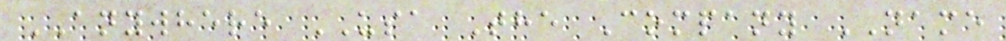ANYWHERE USA The Company NAME
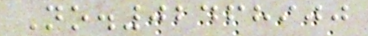No.02468900
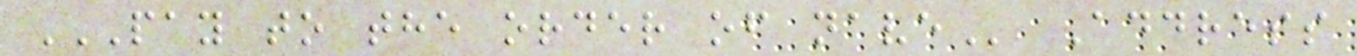PAY TO THE ORDER OF NAVE Address
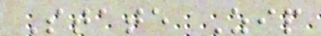State Zip
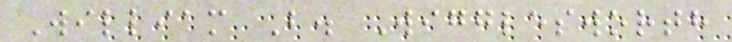William B. Wigglesworth
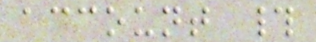account #
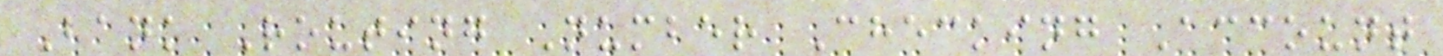Bank Routing Number Checking Account
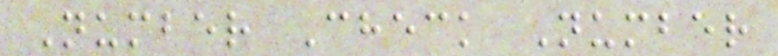Number Check Number
